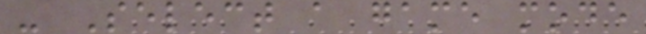- Select a game mode
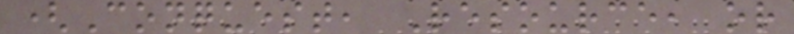(Conquest, Resource, or
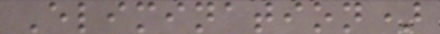Elimination)
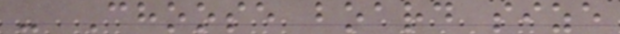- Choose board size
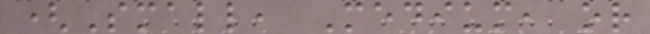(Small, Medium, or
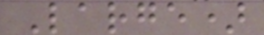Large)
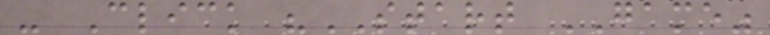- Click "START GAME"
